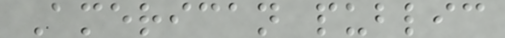American public
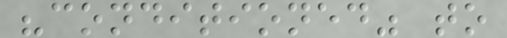"conditioned" to
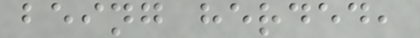being herded,
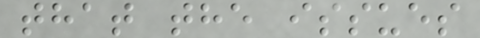that the issues
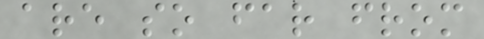are so far from
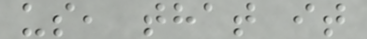us, that it
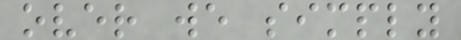over we simply
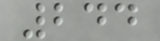244
